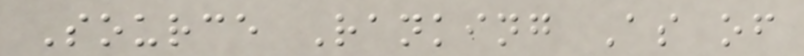Source Ranking As of
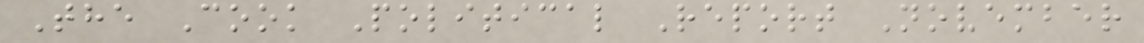The Cook Political Report November
